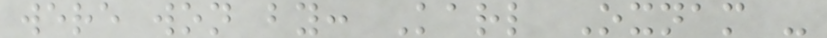were won by: Karl Oxnam -
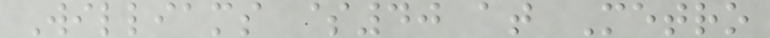Williams $40 at Metro
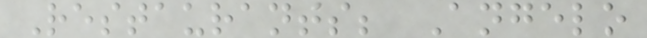Restaurants; Angelo
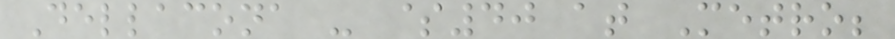Dellacona - $40 at Metro;
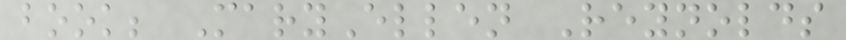book; MaryEllen Reynolds
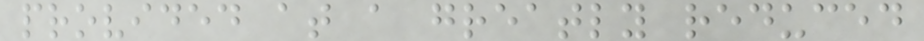provided at a greatly reduced
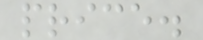price.
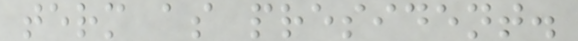term as president.
